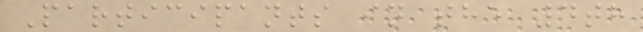Participants in the 4th
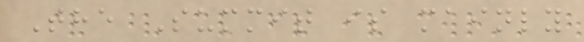The Summit is mainly
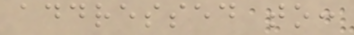addressed to:
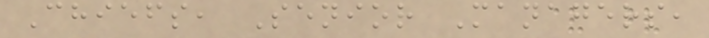Chiefs, Senior Managers,
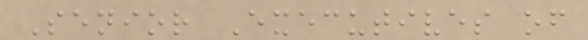Senior Executives of
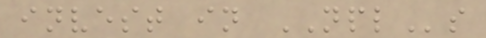invest in NPLs
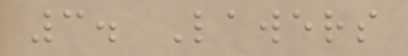3. Lawers
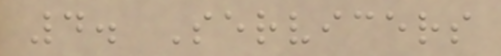4. Servicers
